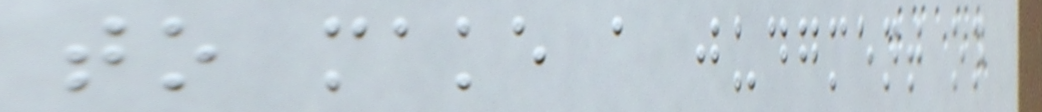to make a judgment on
